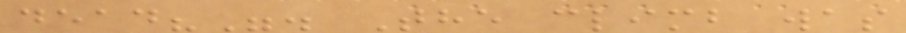dead?". The climb was
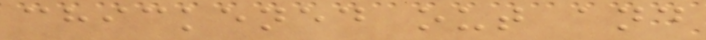chickened out and
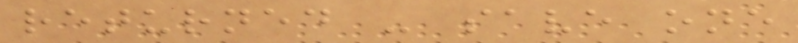returned - save one
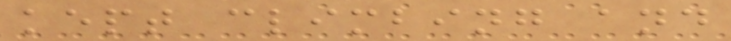kept climbing and
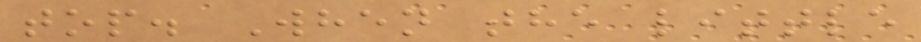top. When the little
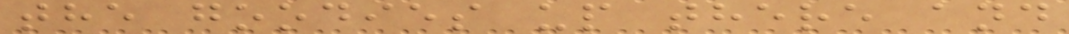the goodies up there and
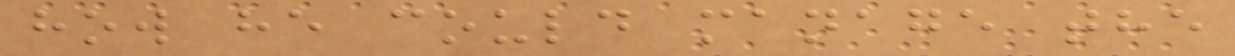how he could manage the
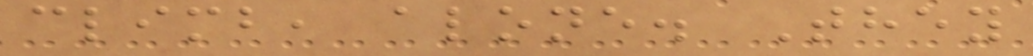climb, alone. They
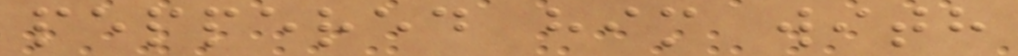peppered him with
